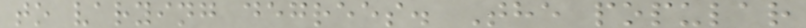to varying degrees. The popular
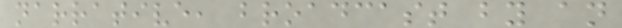narrative, broadcast by an
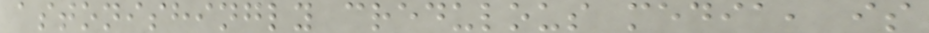astonishingly credulous media, is
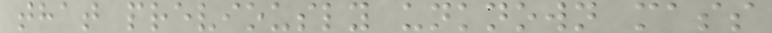that previously unknown mass
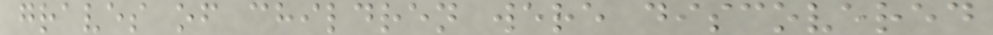graves of children were discovered
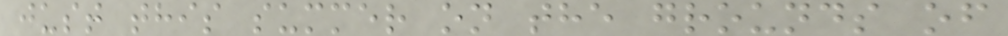just this summer on the grounds of
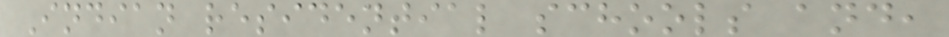Indian residential schools and,
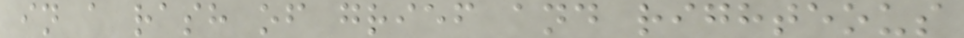in a rash of grief and righteous
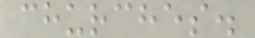churches.
